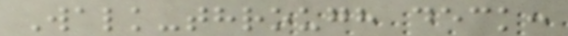Walk-through deck:
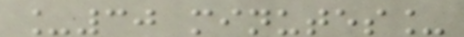_30 minutes_
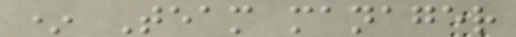* Team manager
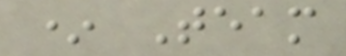* Team
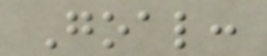Goal:
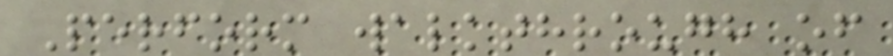Perform walkthrough of
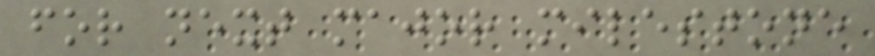for next major milestone
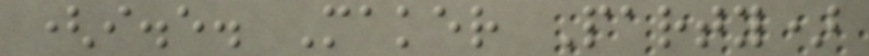(i.e. Maker Party)
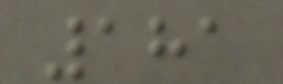181
